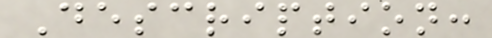Description:
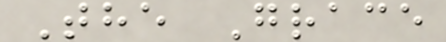The Grace
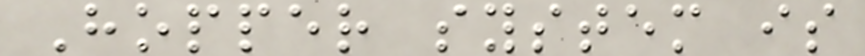Hopper system is
